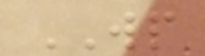WP
